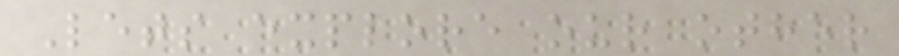Lets explore our other
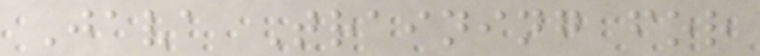Java Training for
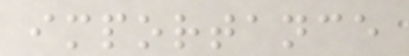importance
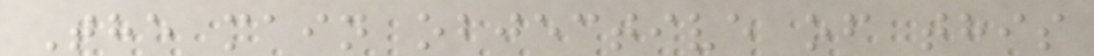The main objective of this
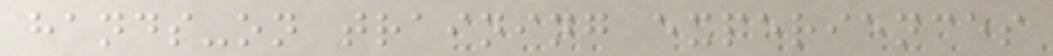hands-on training experiences
